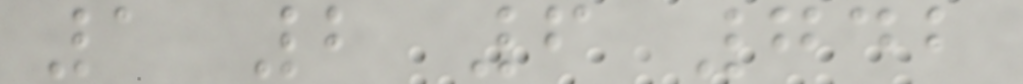1 2 6 742
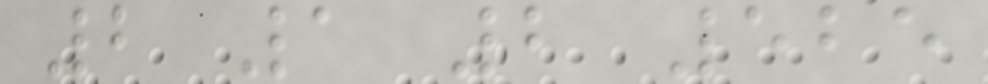2 1 2 525
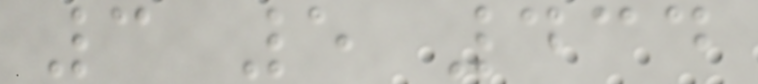3 5 434
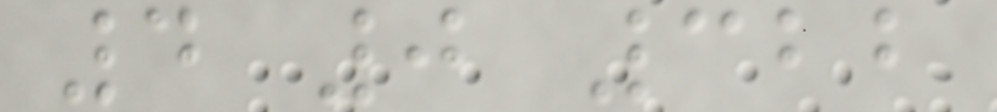4 0 322
